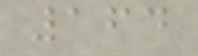164
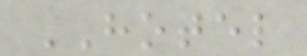HOTEL
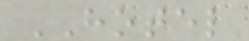HOTEL
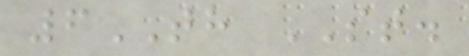6TH ST.
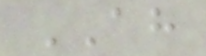AH
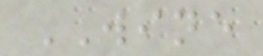WINE
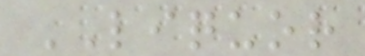LIQUOR
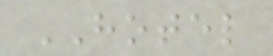HOTEL
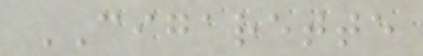CIGARETTE
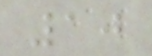10
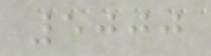5000
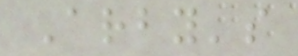Arby's
